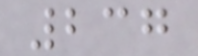237
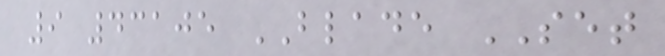9 43105 BLADE SET
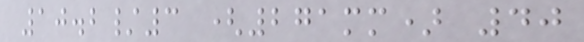10.2/3 (271mm) 40
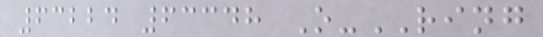63224 63348 O-RING
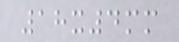18x4mm
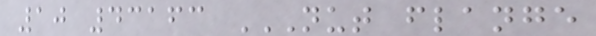10 43163 NUT FLANGE
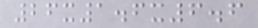26x1.6x6.6
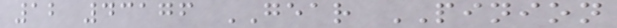12 43176 GEAR PINION
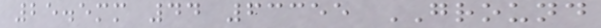25.5mm 44 63355 GROUND
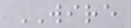WIRE
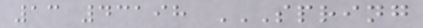13 43198 SPRING
